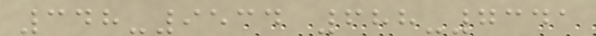348-9534 688-7341
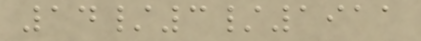14/3/1911
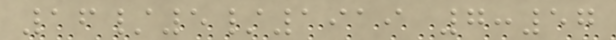16/5/1919 7:57
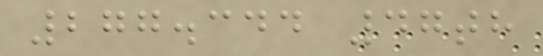277.344 47th
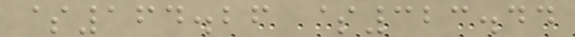$164.26 $323.44
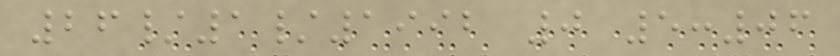26/1/1992 0 5:06
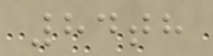84th
